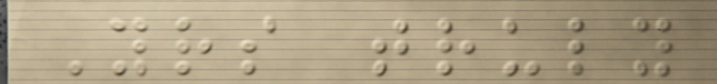Yours truly
